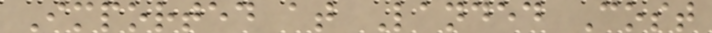Imported at Landed Cost
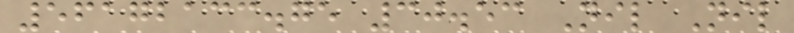56172133.75 30.53 Nil Nil
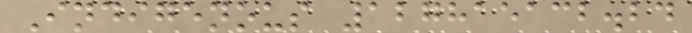Indigenous 127815132.24
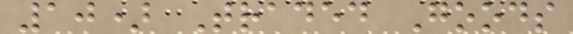10) Traded Goods
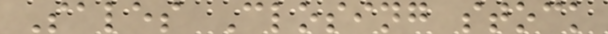Sales Closing stock
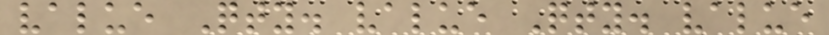value Qty. value Qty. value
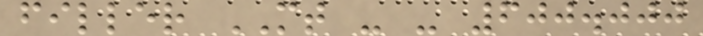filler MT - - 600.000
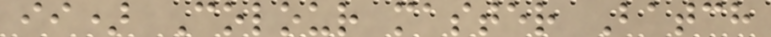ii) Colour master Batch
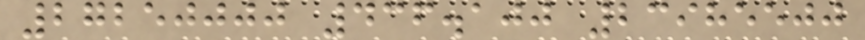27250000 436.100 23985500
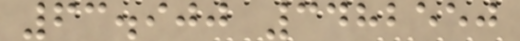63.900 3482550
